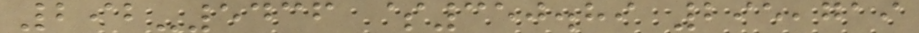292-5436 $350.89 295,719
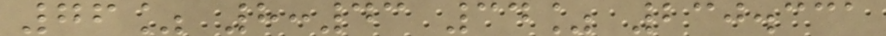76% 8:43 34% 230.331
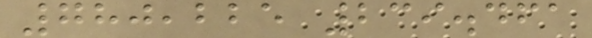780,225 239.461
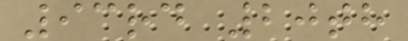93rd 20th
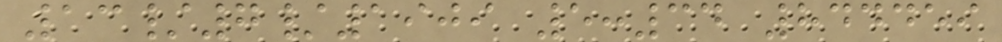13/7/1909 5:34 844459
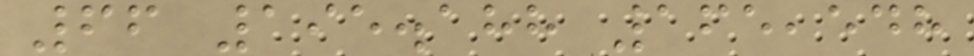66 195.188 165,548
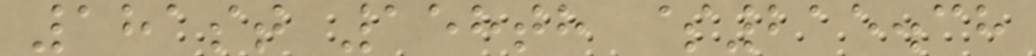181st 158th $215.38
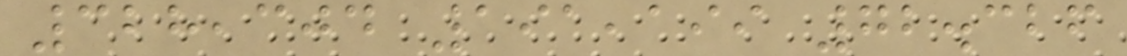328,304 191,199 72.326
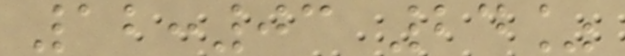12:03 24%
